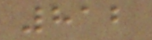812
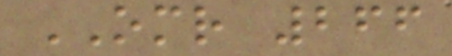OMR 266
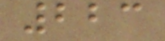223
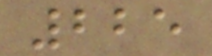225
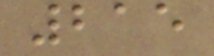215
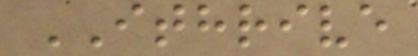ITHRIVE
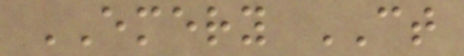EMERY CT
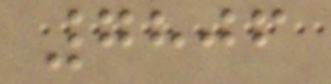7806
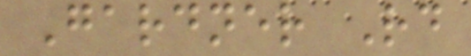Gardner Rd
